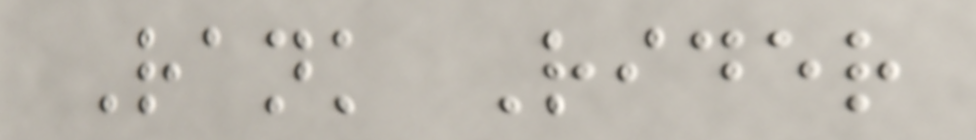Rank Rider
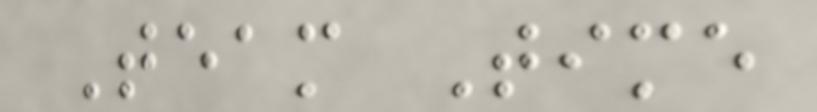Team Time
